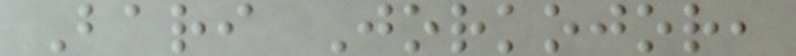Bari Jorkojor,
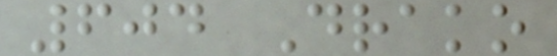604 Drako
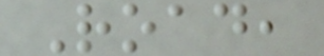Road,
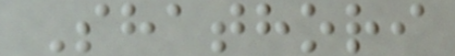Shathori
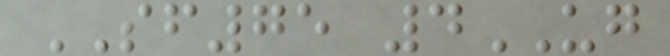SF75 4UG
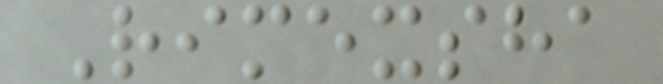Rimexsha
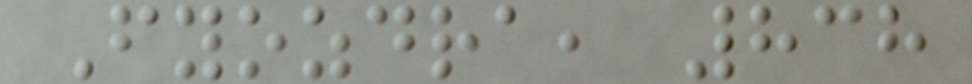Fyozdra, 838
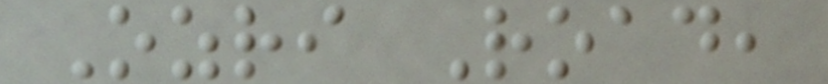Ozri Road,
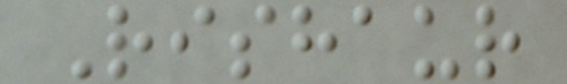Rishaur
